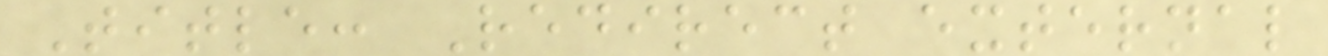Title: Redirect external
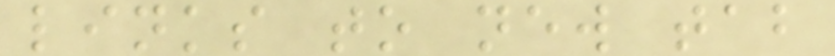links to new tab
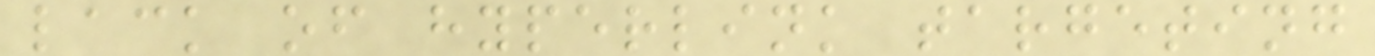lack of hyperlink targeting
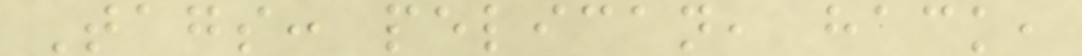Tags: pelican, hack,
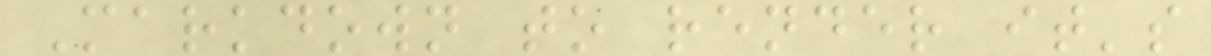Markdown to render it's
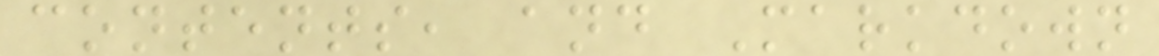contents, and Markdown
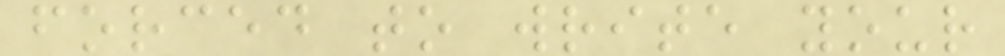forced to write your
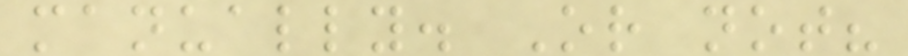manually. Or not?
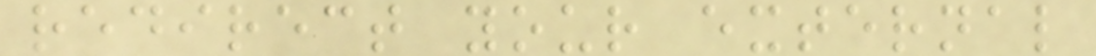redirect your external
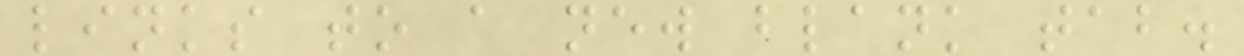links to a new blank tab.
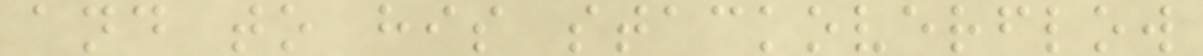and to his stackoverflow
